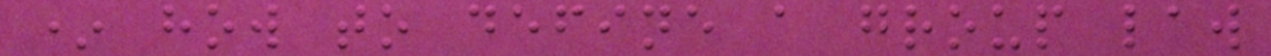* how to define a group law
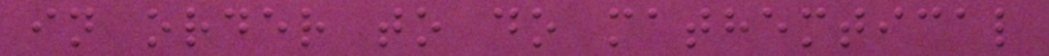in order to do mathemtical
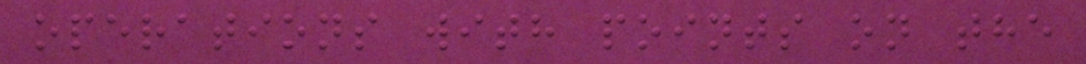operations with points on the
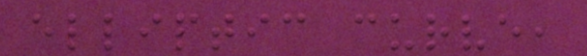elliptic curve,
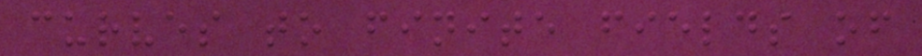curves to finite fields of
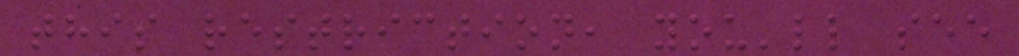this restriction, you'll see
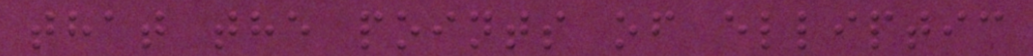that the points of elliptic
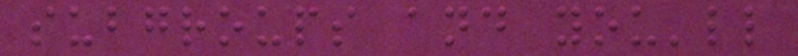subgroups and you'll
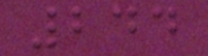244
